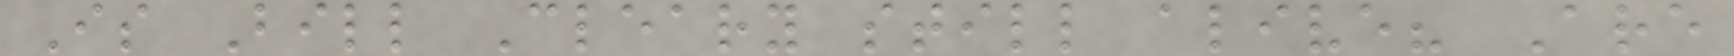Is Bill Cleary still alive? Are
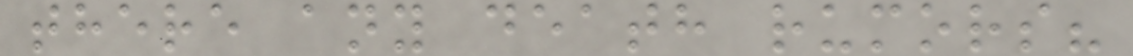there any death rumors?
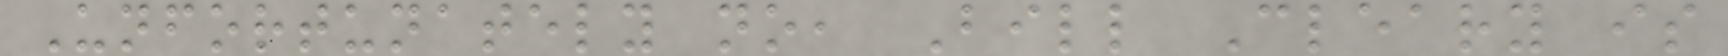Unfortunately no, Bill Cleary is
